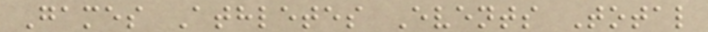Games Athletes Events Total
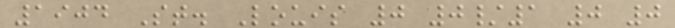1904 St. Louis 0 0/1 0 0
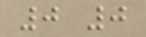0 0
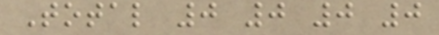Total 0 0 0 0
